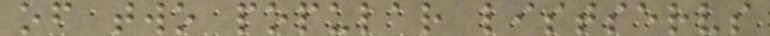of two popular listservs
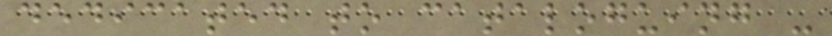dedicated to cataloguing -
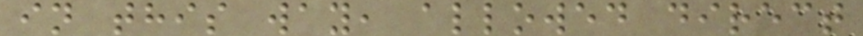in this way, allowed direct
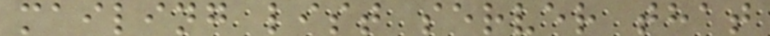mailing list server that
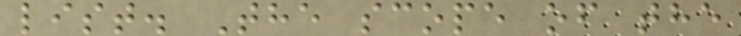list. The scope of the
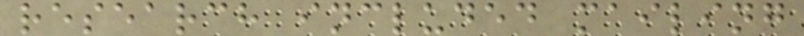research included mailing
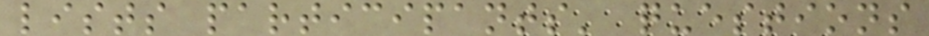lists participants' questions
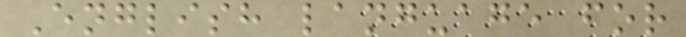English language for
